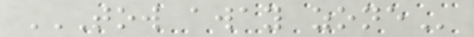TOW AWAY ZONE
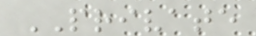PRIVATE
